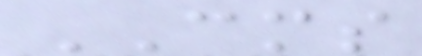CMS
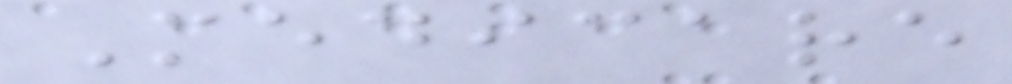Medicare
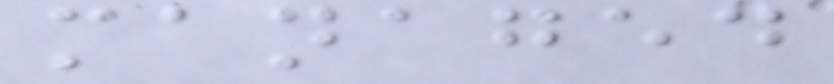managed
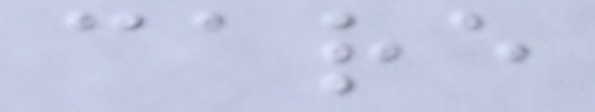care
